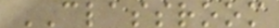CLASSROOM
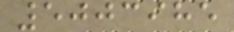5003985
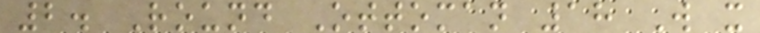2. Round Ottoman 18 W x
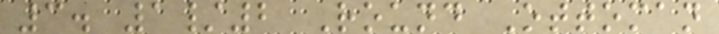3. 1/2 Round Ottoman
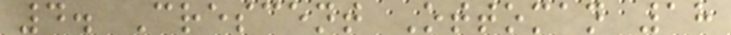4. Crescent Ottoman 18
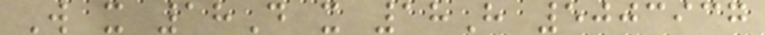W x 18D x 18H 5003937
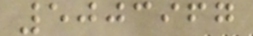5003967
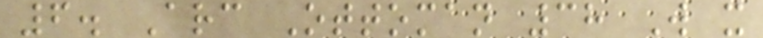6. Arc Ottoman 38 W x
